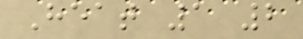Heat 1 2
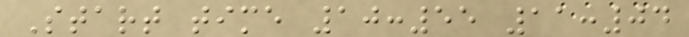Start time 10:55 11:04
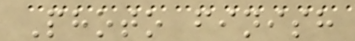Photo finish
